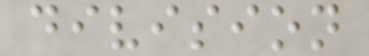division
